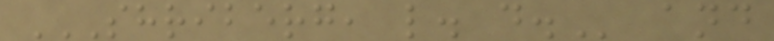SHRIBERG, L. D. and
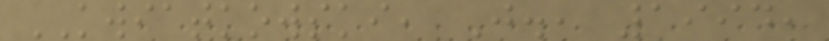KWIATKOWSKI, J., 1994,
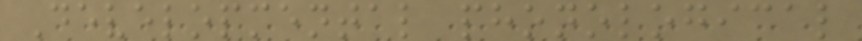Developmental phonological
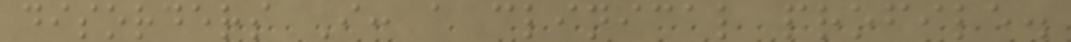disorders I: a clinical profile.
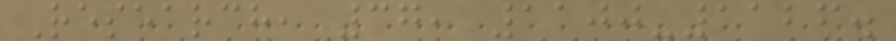Research, 37, 1100-1126.
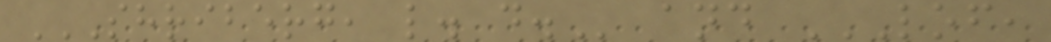SHRIBERG, L. D. and LOF,
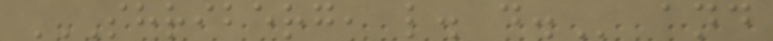SHRIBERG, L. D. and
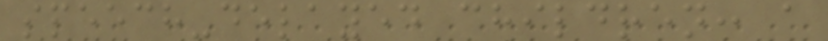speech-delayed children: a
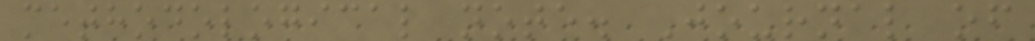methodological note. Journal of
